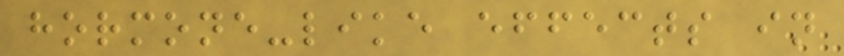hormone-like effects in
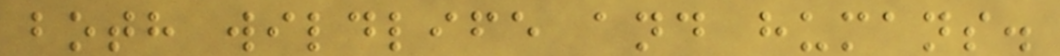both wildlife and humans.
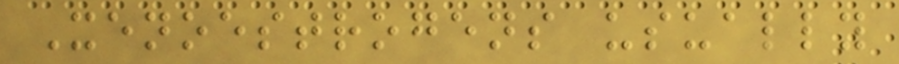Xenoestrogens usually
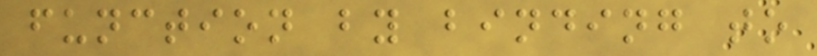function by binding to
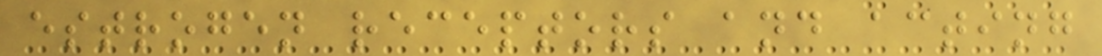estrogen receptors and acting
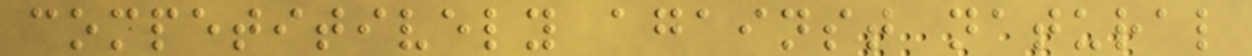competitively against natural
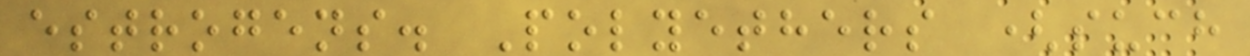estrogens. Polyethers (such
